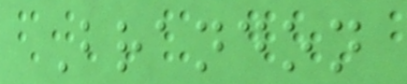Brandon
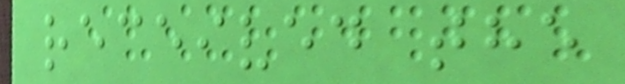received the
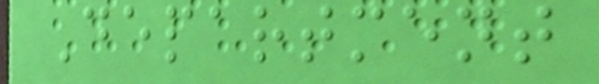Department
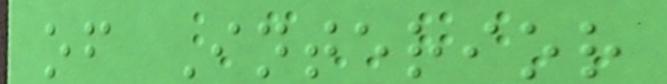of Interior
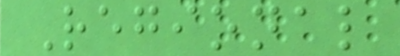Regional
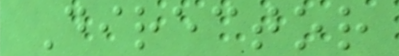Director
